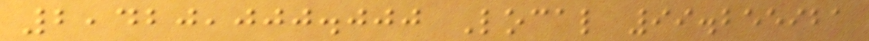2,420,000.000 Local 99.255921
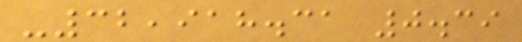-32,918.31 0.39
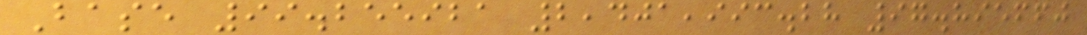Base 99.255921 2,401,993.28 97.895660
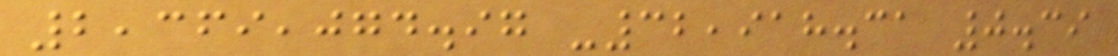2,369,074.97 -32,918.31 0.39
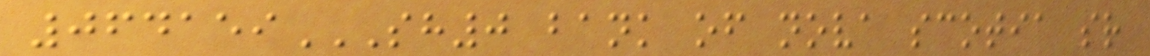064159SH0 BANK OF NOVA SCOTIA SR
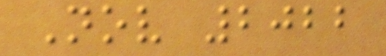Nov 2022
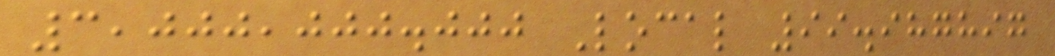3,000,000.000 Local 99.987897
